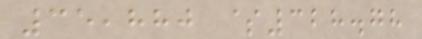35,880 $328.78
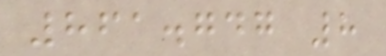861.747 8
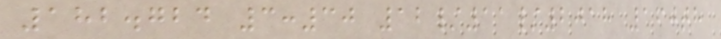182.724 3:30 12/11/2018 160th
